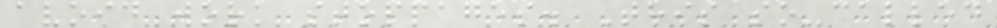avoid work stoppages. This so-called
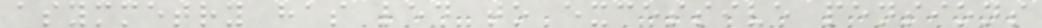asymmetry has led to excessive pensions
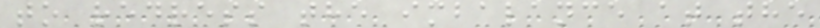to redress the imbalance at the
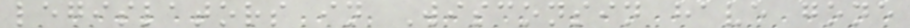legislators in Wisconsin have gone
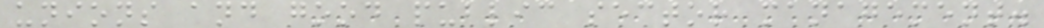unions and good public sector management.
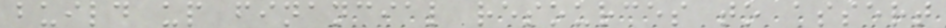build up financial resources to assert
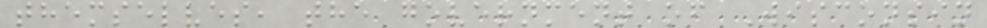themselves, the government of Wisconsin
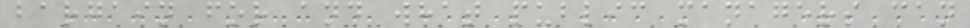bargain for and what public managers can
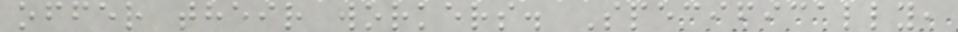offer their workers. Specifically,
